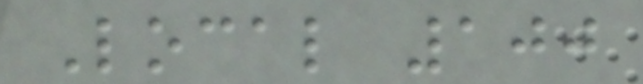Local 100
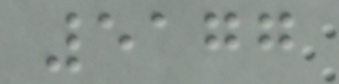5177
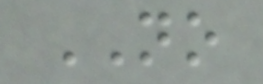NO
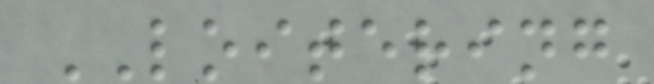LOITERING
